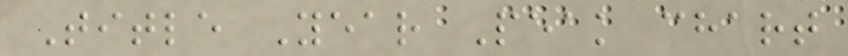Title Year Peak chart
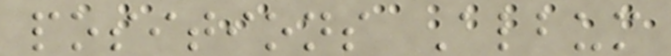positions Album
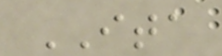ITA
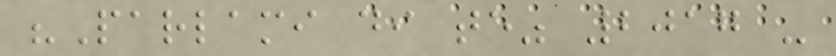"Parlami di te" 2017 -
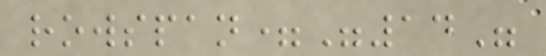rowspan="14"
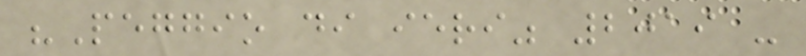"Peggio di ieri" 2019 -
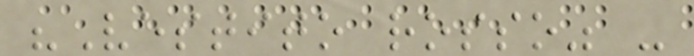"Vestito rosso" -
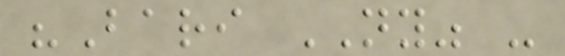"Bari NY" -
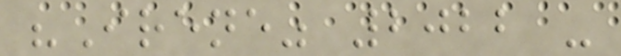"Irene" 2022 -
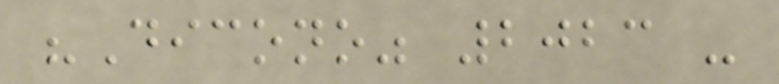"Dicono" 2023 -
